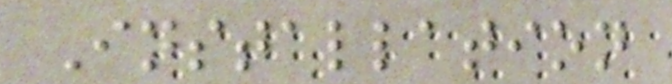Installation
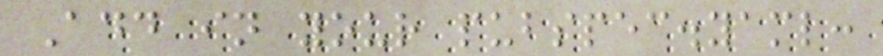Add in your pubspec.yaml:
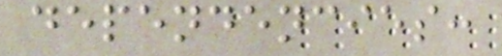dependencies:
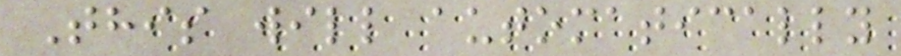This will automatically
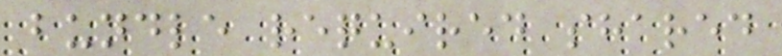bundle required shared
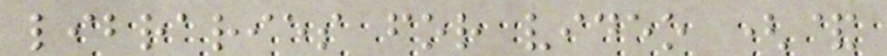libraries for video (&
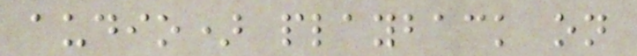audio) playback on
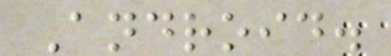Android.
